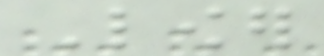Lower
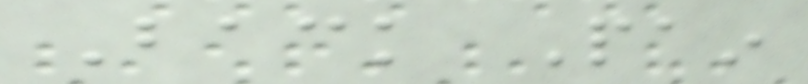Back Pain
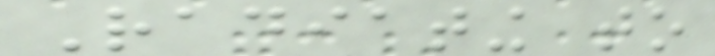Radiating to
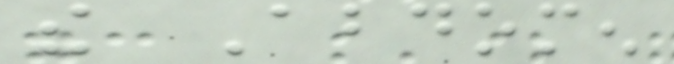the Abdomen
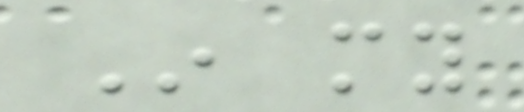In my
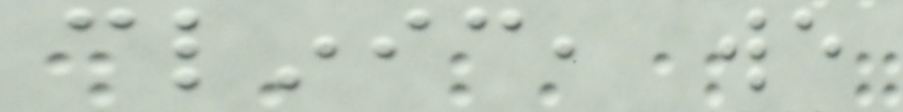clinic, we
